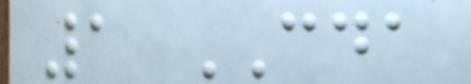1 CDA
